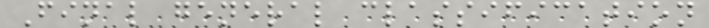Final general classification
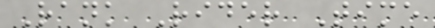Rank Rider Time
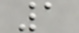1
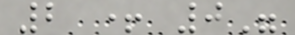2 + 0"
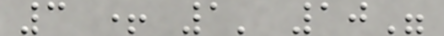3 + 1' 10"
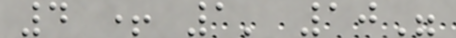4 + 1' 10"
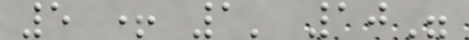5 + 1' 10"
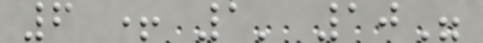6 + 1' 10"
